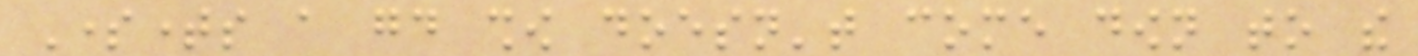Sometimes a good show doesn't come down to the
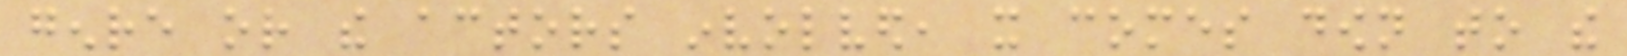genre or the actors involved, it comes down to the
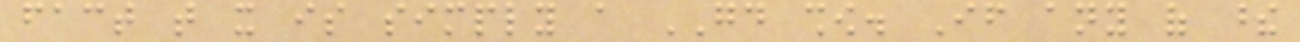fact that it is simply a GOOD show. If any of these
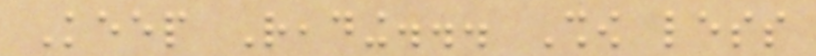Keep Reading... Show less
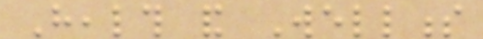Health and Wellness
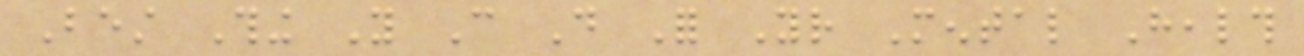Best Thing You Can Do For Your Mental Health
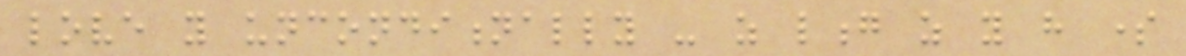love you unconditionally - as long as you have some
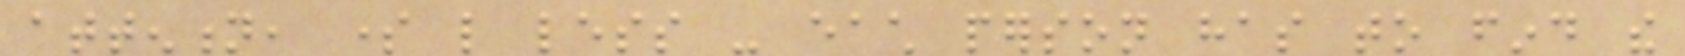attention, some like less - each person has to find the
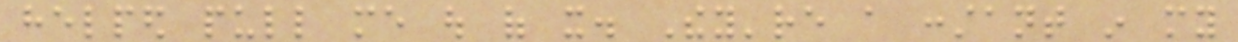helped pull me out of it. They're a constant in my
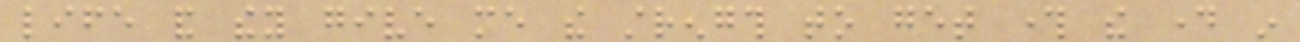life and they give me the strength to get through the day in
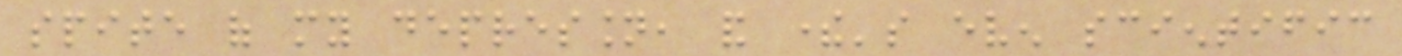spite of my depression, and there's even scientific
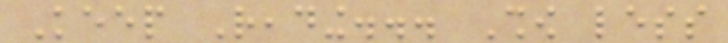Keep Reading... Show less
